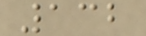132
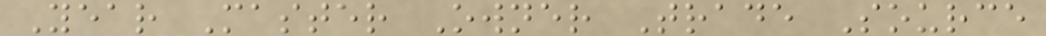Year Master Owner Trade Source
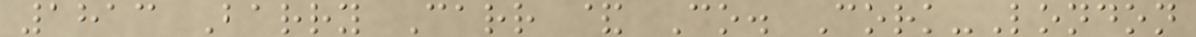1813 Barry Carr & Co. Cork-London
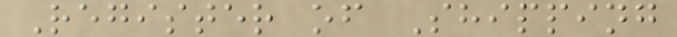Register of Shipping
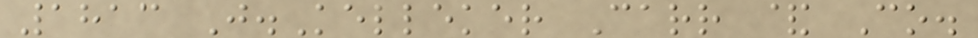1813 J.Kelleker Carr & Co.
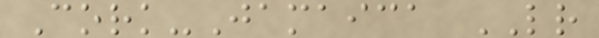Cork-Jamaica LR
